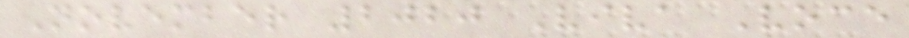November 2020 Viva Voce
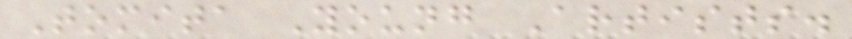Tomita Young Artists.
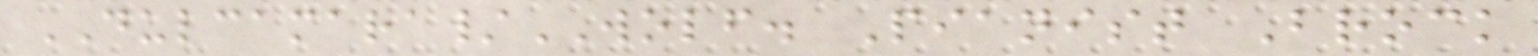DULCAMARA/WOLF. Pianist Brock
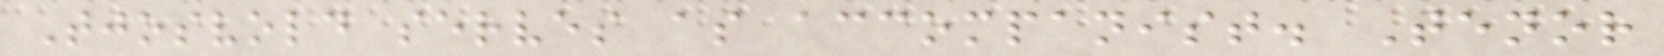Tjosvold serves as accompanist. Tenor
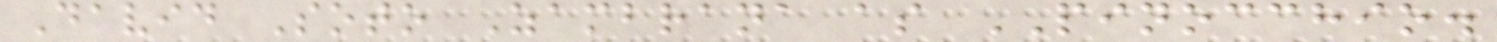David Soto Zambrana as PINOCCHIO.
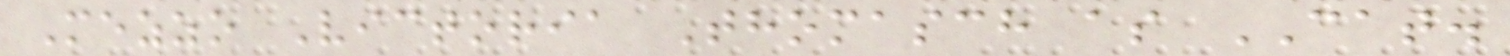Mezzo Victoria Thomasch as CAT.
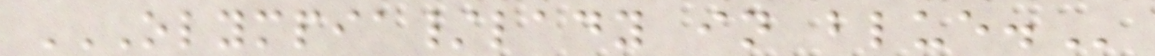OLYMPIA/LADY IN BLUE.
